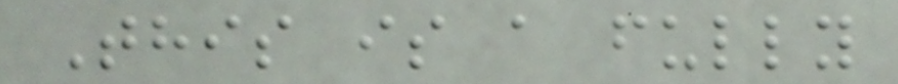This is a fully
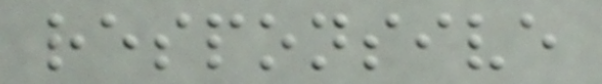responsive
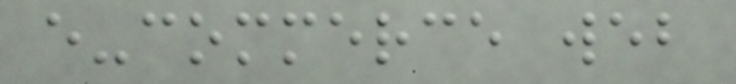e-commerce web
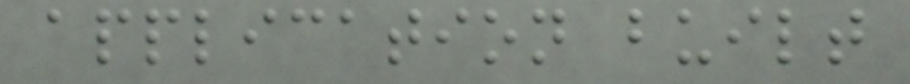application built
